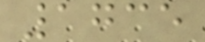1735
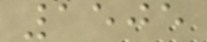1505
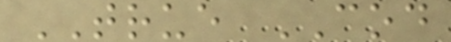TRUE COD
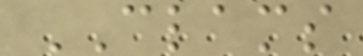CLAMS
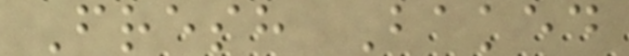Fresh Baked
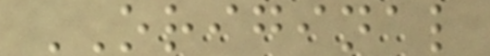ORIGINAL
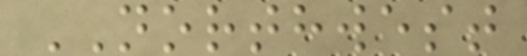NORTHWEST
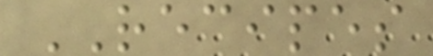RECIPES
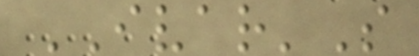IVAR'S
